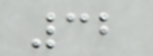32
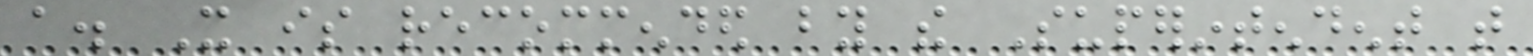a. It is recommended by the Superintendent that
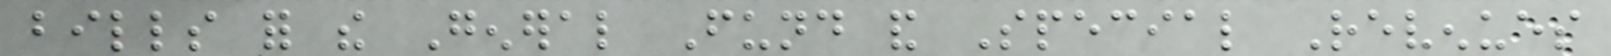bills for the General Fund and Special Revenues
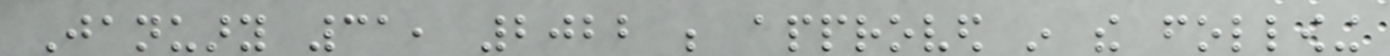January 31, 2022 be approved in the following
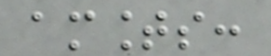amounts:
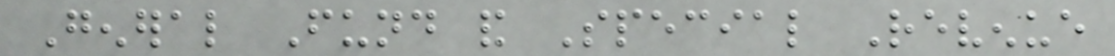General Fund and Special Revenue
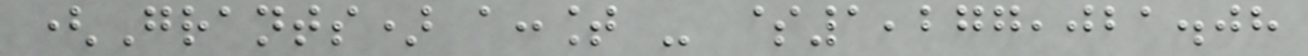(Grants) account - $1,277,021.08
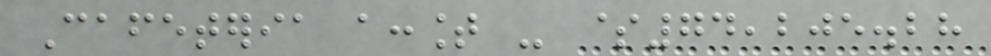Cafeteria account - $74,205.28
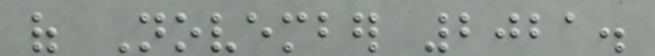of November 2021.
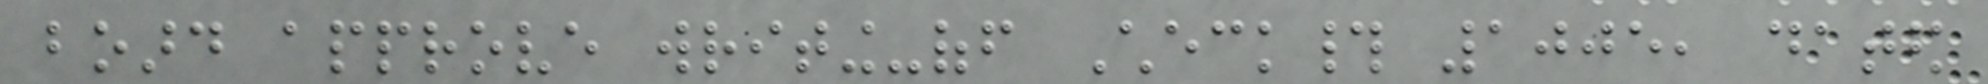board approve writing-off Check# 1005, dated
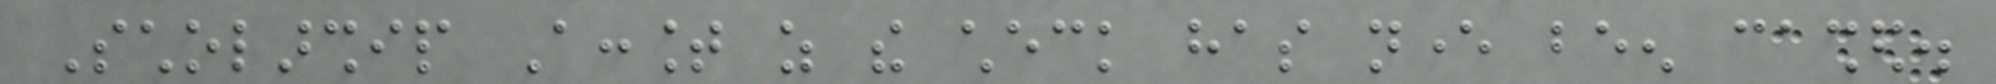Scholarship Account as the check has never been cashed.
